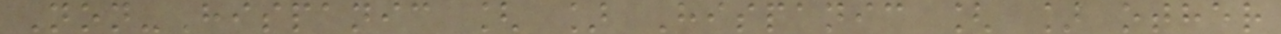Non-Hispanic [ ] Hispanic [ ] other
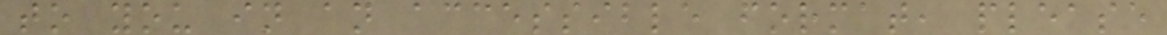to you in an accessible format, please
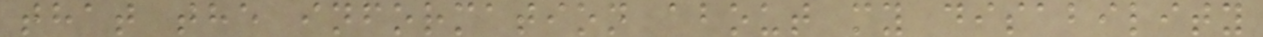that the information about my disability
